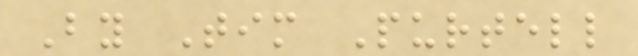By Tim Purtell
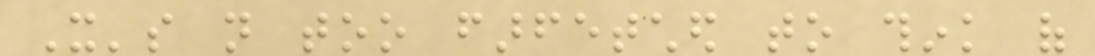It's not too farfetched to think of
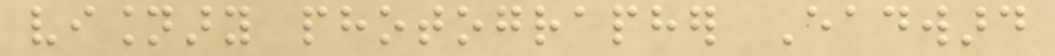visionary photographer Eadward
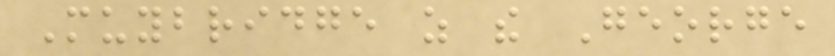Muybridge as the George
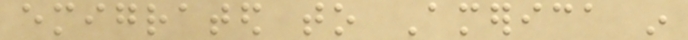emigrated to America in
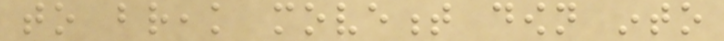to break movement down into
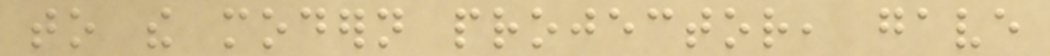to the modern projector, gave
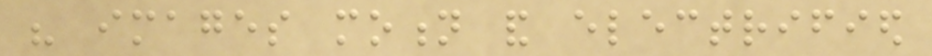his images motion and electrified
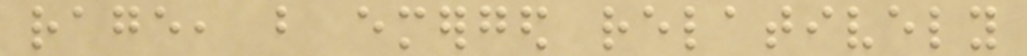rage, but emerged relatively
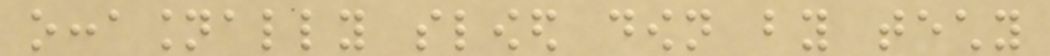occasionally slowed down by techy
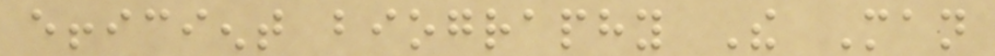efficient biography The Man
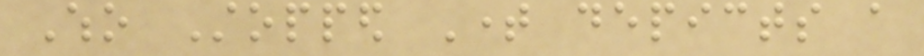Who Stopped Time depicts a
